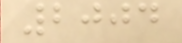2004
